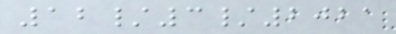12/3/2021
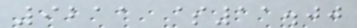9211 $11.00
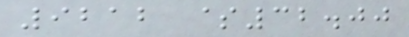9212 $32.00
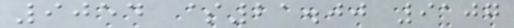9054 $21.00 9107
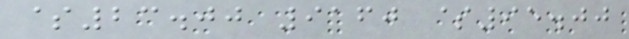$23.00 9160 $95.00
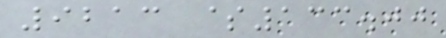9213 $133.00
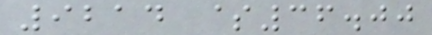9214 $36.00
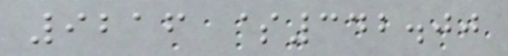9216 $342.00
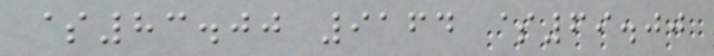$83.00 9164 $69.00
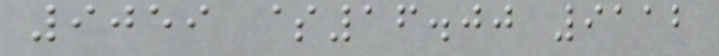9059 $16.00 9112
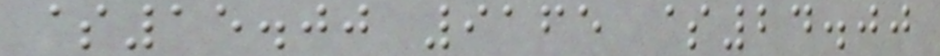$15.00 9165 $24.00
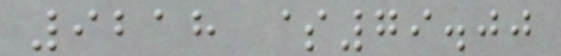9218 $79.00
